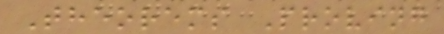Theorems Proving
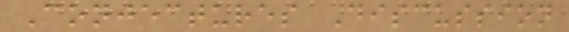Conjectures Discussion
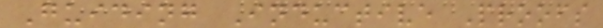Guiding Inductive Proofs
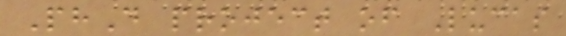PhD project of Lucas
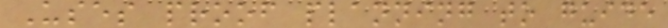Uses proof planning to guide
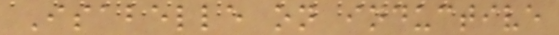Isabelle on inductive
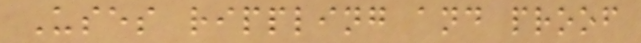Uses rippling and proof
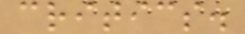critics.
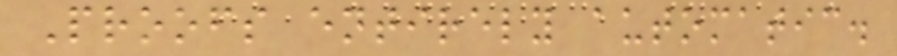Proofs entirely automatic.
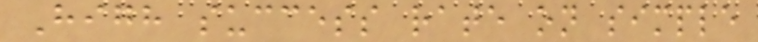High success rate on simple
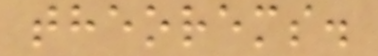theorems.
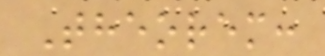Theorem:
